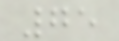75
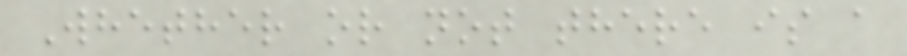Whether or not there is a
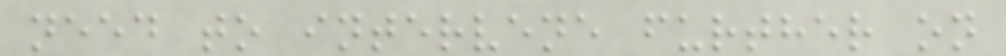need to intervene further on
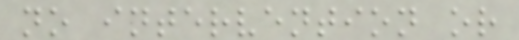no intervention or
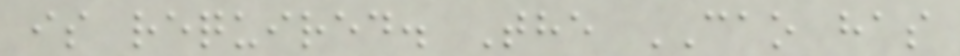is required. The CAO has
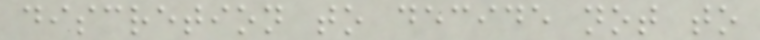discretion to decide not to
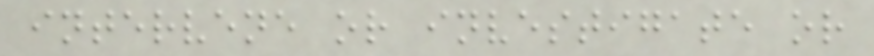intervene or investigate or
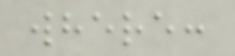where:
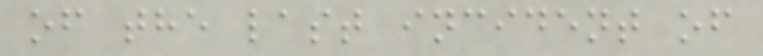of the last incident of
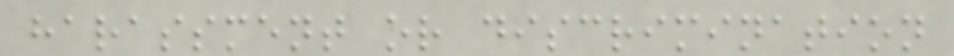harassment or discrimination
